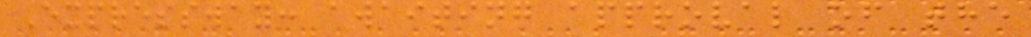Expressway: awaiting approval of the
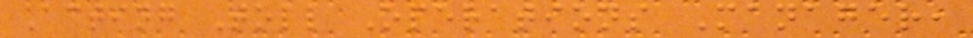Acting Toll Operations Manager,
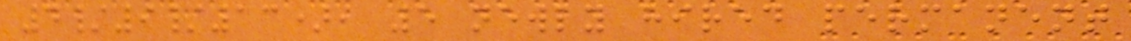4/9/13), 5 newly hired permanent
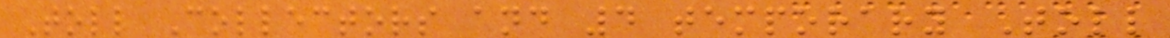Toll Collectors and 4 temporary Toll
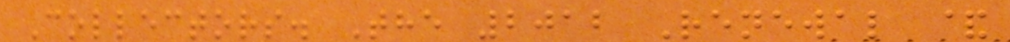Collectors. The 2012 Renewal &
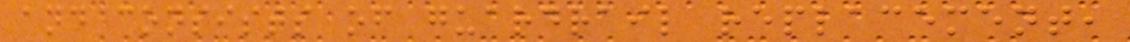and consists of guardrail replacement,
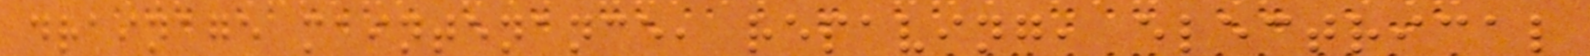drainage maintenance, repaving, electrical
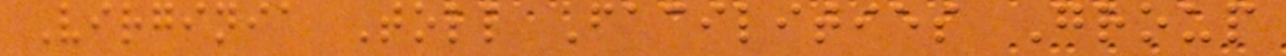Virginia Toll Facilities Group
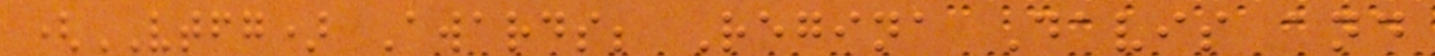(VTFG) Awards; Regina Davis and
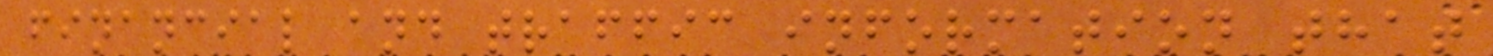financial and traffic information that
